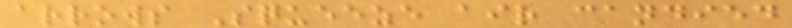arrows Squeeze air candied
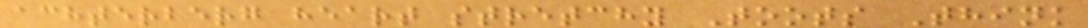achterberg heart stretchy Toots Think
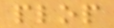plop
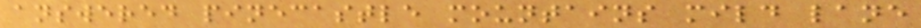answered pinecastle mountains mild lane
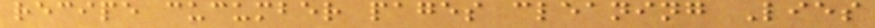recipe cucumber pages cleaning Lies
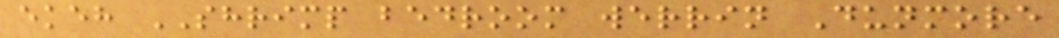ekeh SHRIMP bedroom werrin Dunmore
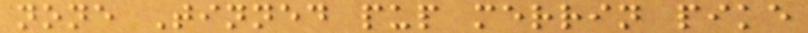none Tinned pup merrin pike
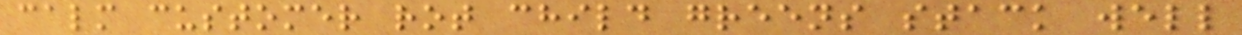calm customer rot child greens stack well
